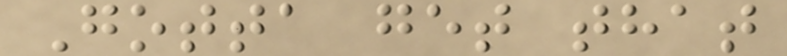Gotta get that
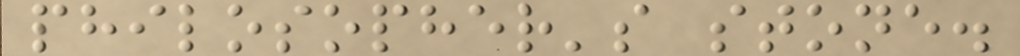philosopher's stone.
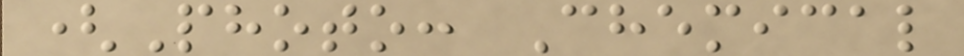(Photo: Chemical
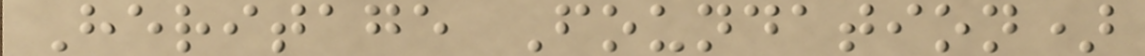Heritage Foundation)
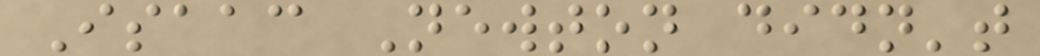Isaac Newton didn't
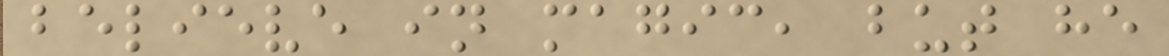believe in magic, but he
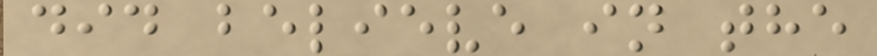did believe in the
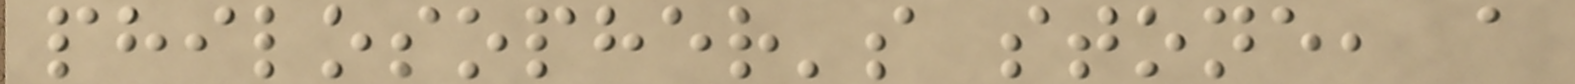philosopher's stone, a
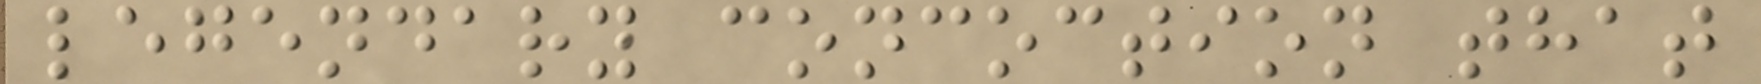legendary concoction that
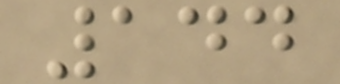144
